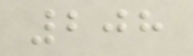208
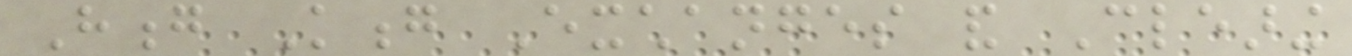Hong Kong Exchanges and Clearing
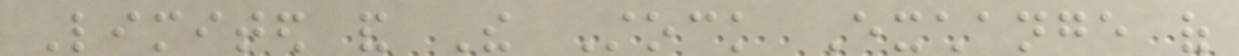Limited and The Stock Exchange of
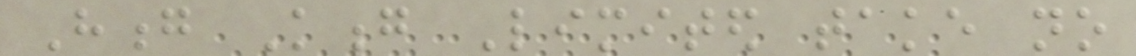Hong Kong Limited take no
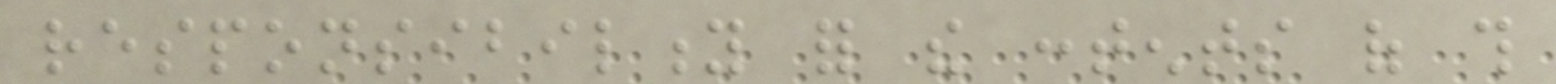responsibility for the contents of this
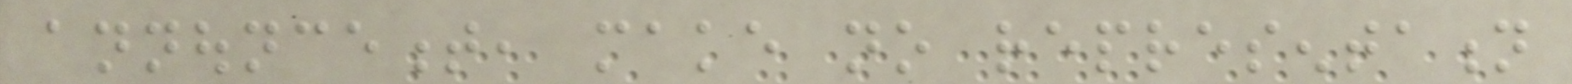announcement, make no representation
